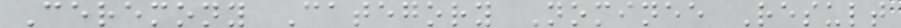Ceremony Category Nominee Result
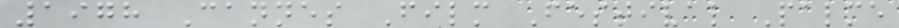1978 Cannes Film Festival Palme
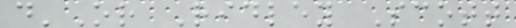d'Or Ridley Scott
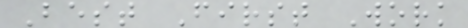Best First Work
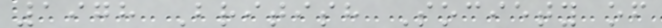1978 British Society of
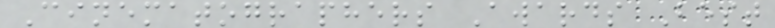Cinematographers Awards Best
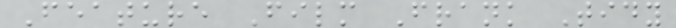Feature Film Frank Tidy
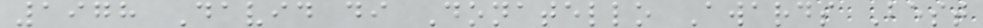1978 David di Donatello Awards Best
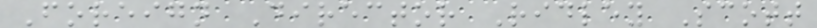Foreign Director Ridley Scott
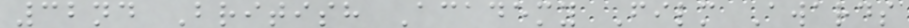32nd British Academy Film Awards
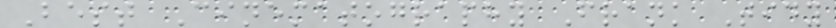Best Cinematography Frank Tidy
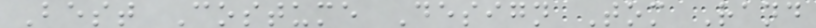Best Costume Design Tom Rand
